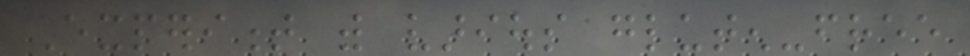Experiment with various gluten-free
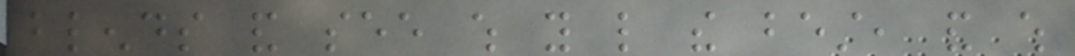blends and see which you like the best, and which
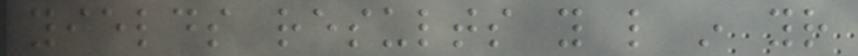yields results you like in your
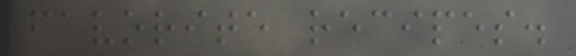favorite recipes.
